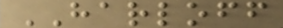HARLOFF
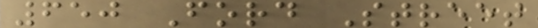650 Ford Street
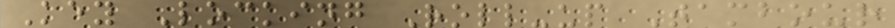Key Locking Roll-up Tambour
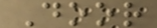Door
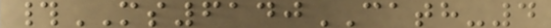#MS6140CATH-4
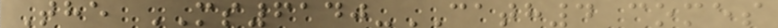The MS6140-CATH4 comes
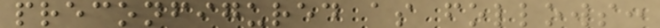preconfigured as follows:
